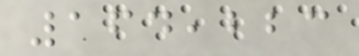164,223
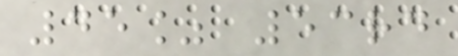45% 53rd
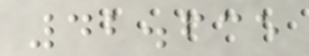42.635
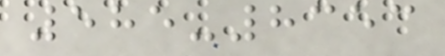585-8353
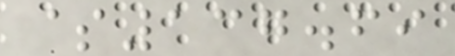$137.69
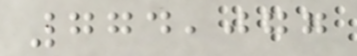774,077
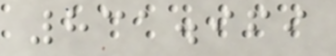831.969
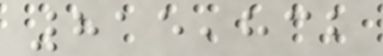815,832
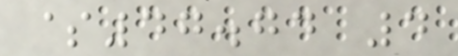$47.74 4
